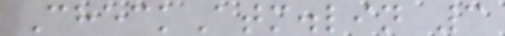CheckAtm.lin 3
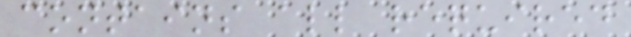contains all required
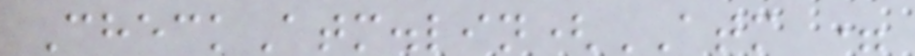CheckAtm.lin(ATM =
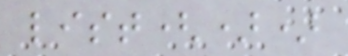list())
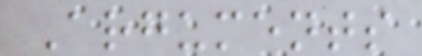Arguments
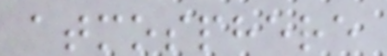atmosphere
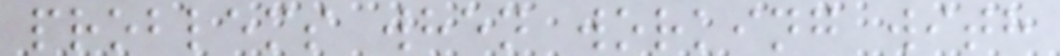problems when working with
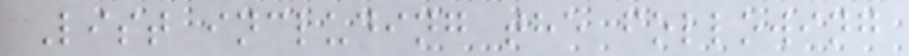List including the following
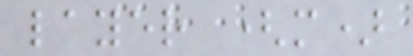layer (m)
